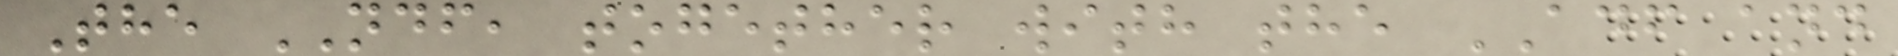The NDF, together with the ADF and
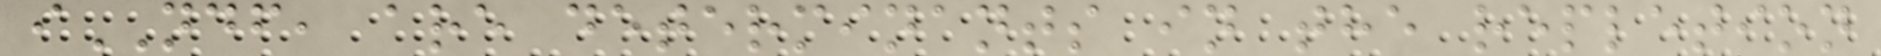iNDF, are determinants in the repletion
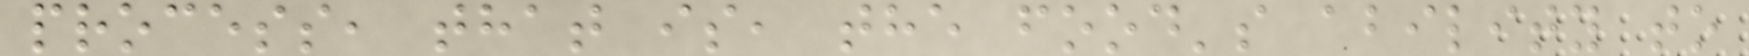process, that is, the food's ability to
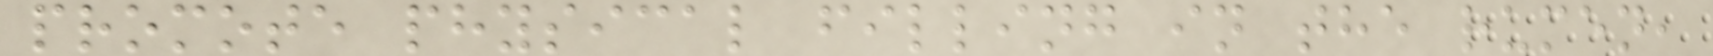promote physical filling in the rumen,
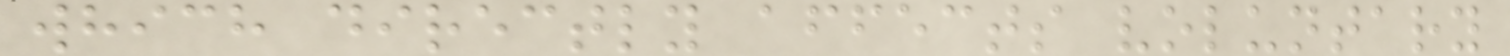which directly affects voluntary
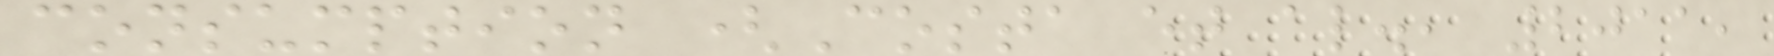consumption (Costa et al., 2011,
